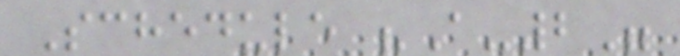Schedule "A-2"
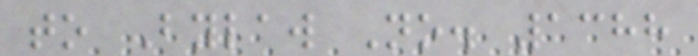to Bylaw No. 1388
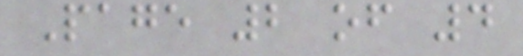Page 2 of 4
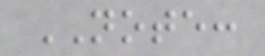NOTE:
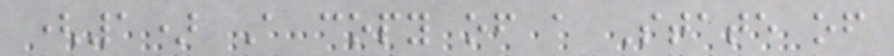(1) A copy of a State of
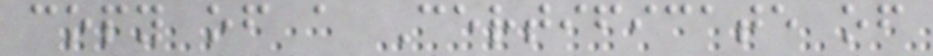copy of a Certificate of
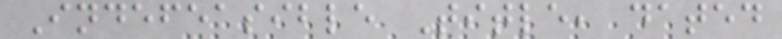Indefeasible Title, dated
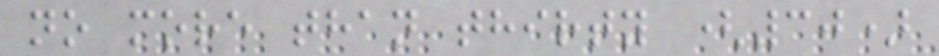no more than thirty (30)
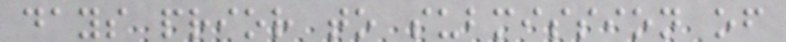days prior to submission of
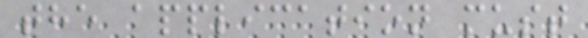the application must
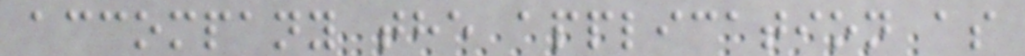accompany the application as
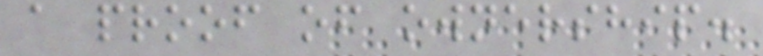a proof of ownership.
